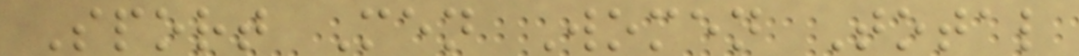Sport Men Women Total
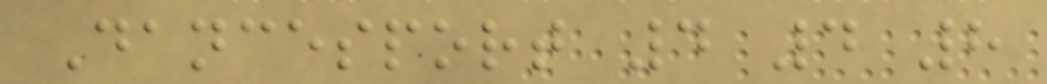Dancesport 4 4 8
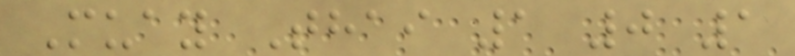Muay Thai 1 0 1
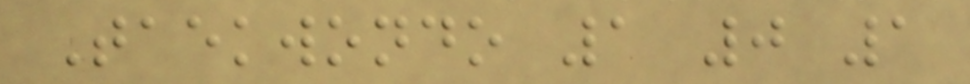Taekwondo 1 0 1
